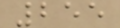255
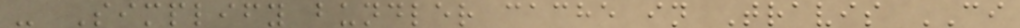- Simplify bundler cache in Travis CI
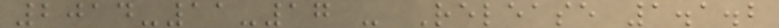2014-11-17 - Release 1.1.2
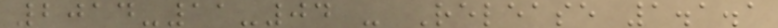2014-11-04 - Release 1.1.1
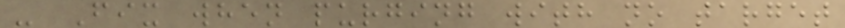- Fix when purging with no target
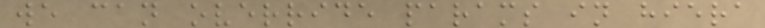we can override params in hiera
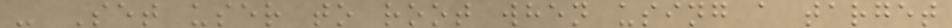- Set user to root when using a target
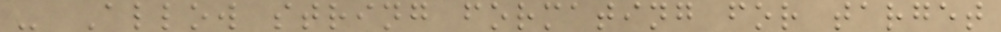- Allow string formating for target
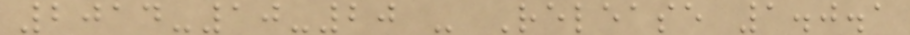2014-10-20 - Release 1.0.1
